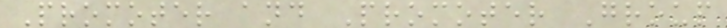Promoter and Promoter Group
